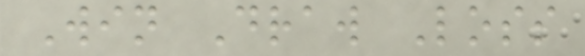Win Draw Loss
